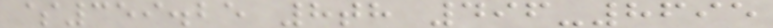$359.25 8th 496-8695
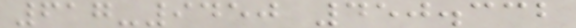617-9450 450.332
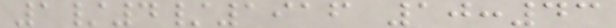1/4/1916 10:43
